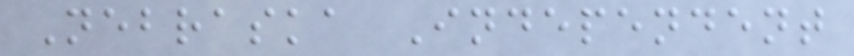Nebraska Independent
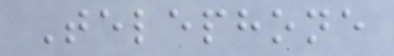Telephone
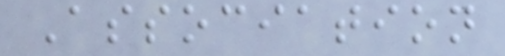Association
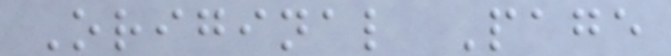Original Page
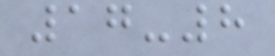17-8
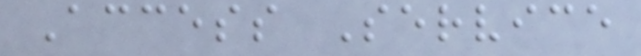Access Service
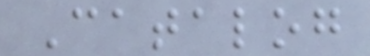Catalog
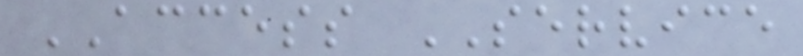ACCESS SERVICE
